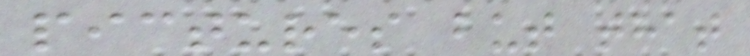pictures but that
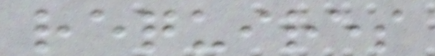requires
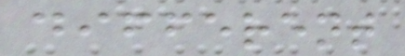different
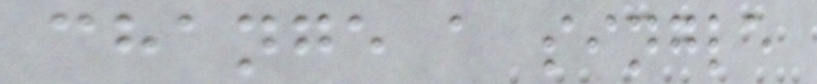change a single
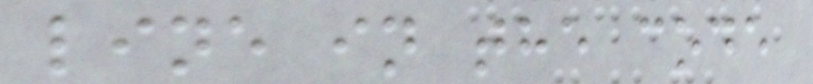line in the code
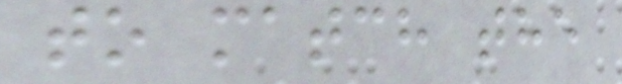to match the
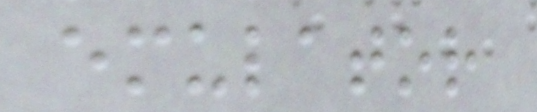emulator
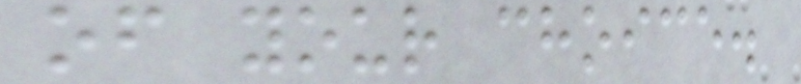of your choice.
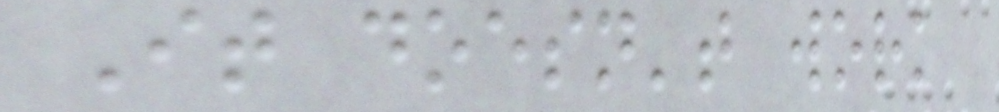It doesn't work
